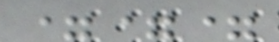===
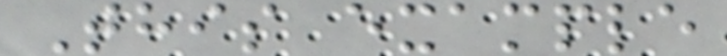This example
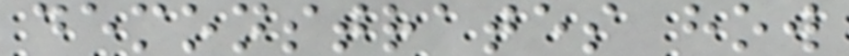demonstrates how
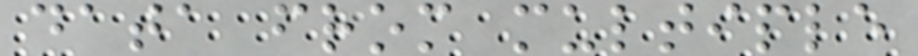data from multiple
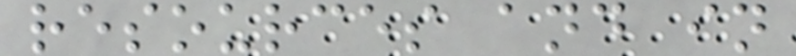resources and in
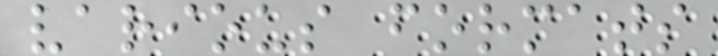various formats
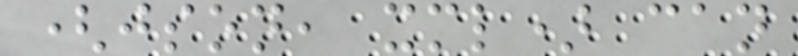(json, xml) can
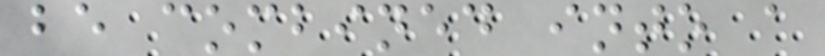be combined into a
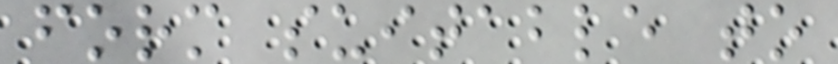form suitable to
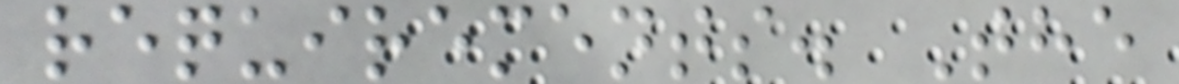requirements. The
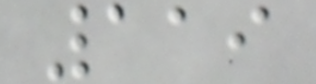119
